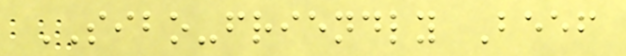SIBO-friendly Beef
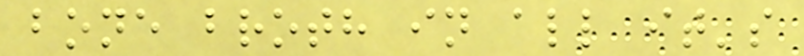bone broth in all it's
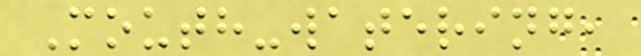Mouth-watering,
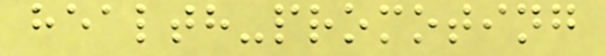health-promoting
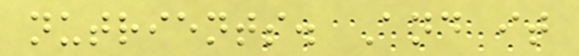nutrients. And it
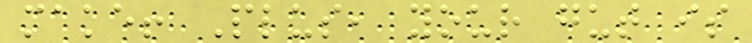make! Plus, your gut is
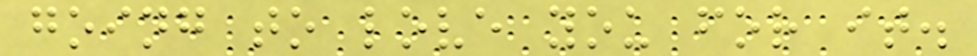going to love you for it.
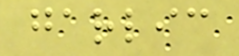garlic
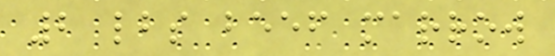2 lbs beef marrow
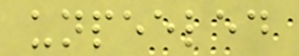unpeeled
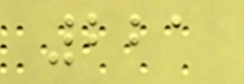221
